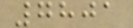7801
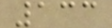133
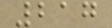217
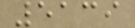5139
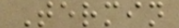Termin
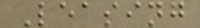Leasing
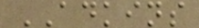ADKINS
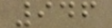946
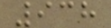938
